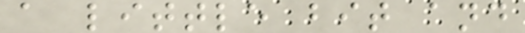a little bit and
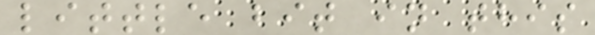little bit in this
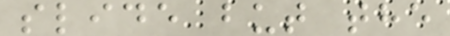slide but the
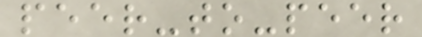peer-to-peer
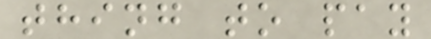thing to pay
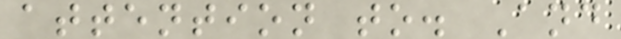attention to. And
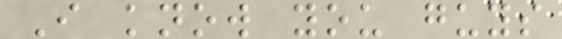I know you guys
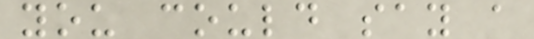you could say a
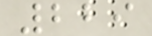229
